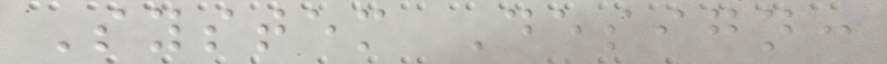System Design:
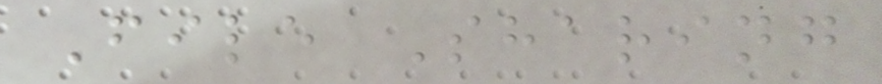File Sharing
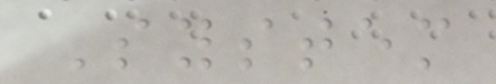System
